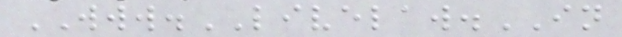WWW.LIVELAW.IN
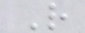R
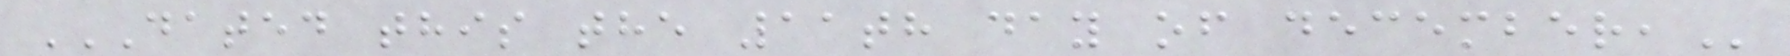DATED THIS THE 11TH DAY OF DECEMBER,
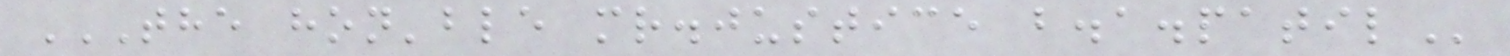THE HON'BLE MR.JUSTICE B.A.PATIL
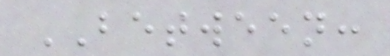BETWEEN:
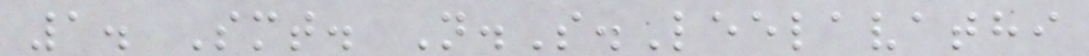1. Smt. N.S.Leelavathi
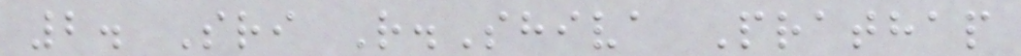2. Sri R.Shiva Prathap
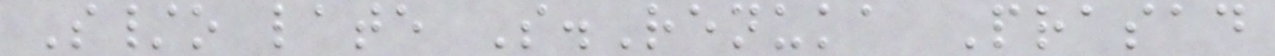S/o late S.Renuka Prasad
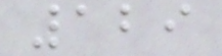129
